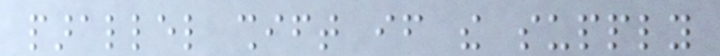parallel shift if the supply
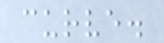curve.
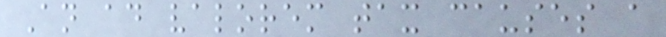An ad valorem tax causes a
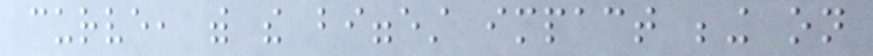curve, with the biggest impact being on
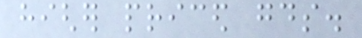higher priced goods.
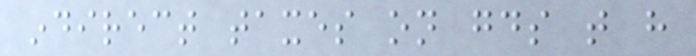indirect taxes on goods that have
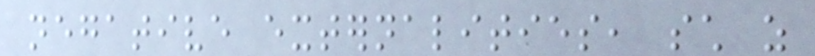negative externalities, such as
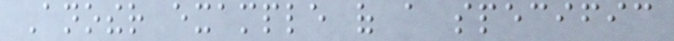Another example of a specific
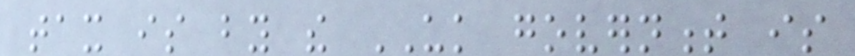tax is by the UK government is
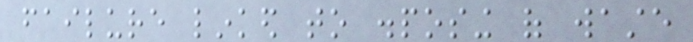failure linked to disposing of waste
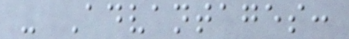- Advantages:
